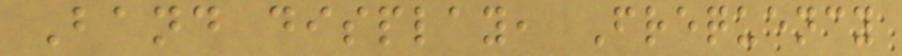Band display, Frequency
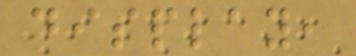display,
